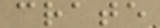crate
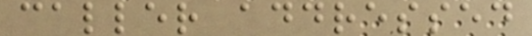caller addressed
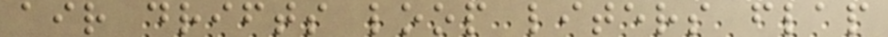air drifts loop liters flap
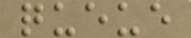queue
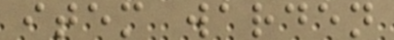item warden
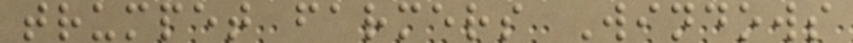trumpet farmers Windows
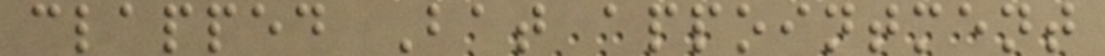clapped Bat appointment
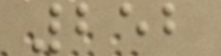252
